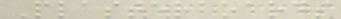Plasterboards
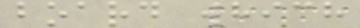board which
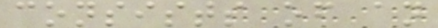consists of an
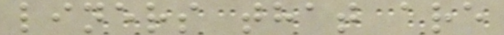liners that are
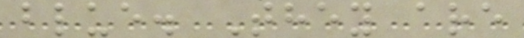blue. They are
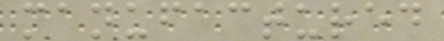manufactured
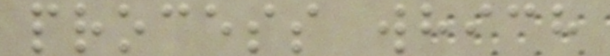process which
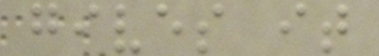gives it
